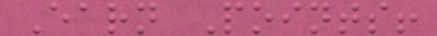Earn Points!
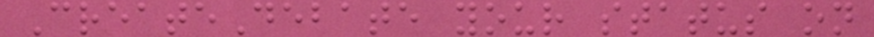CreateDebate your status on
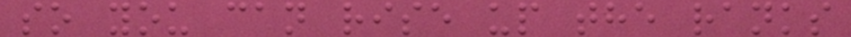so you can rise up the ranks
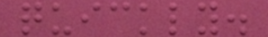quickly.
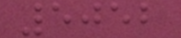5052
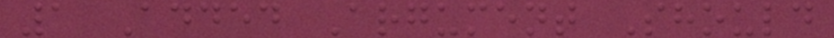1 Added Argument Should
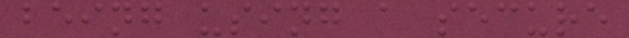being using a secure
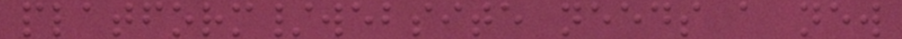platform/website needs a new
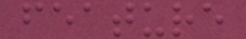feature
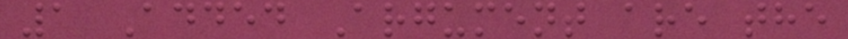1 Added Argument are the
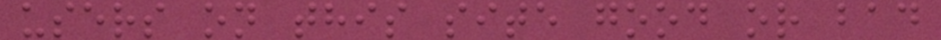users on this site good or bad
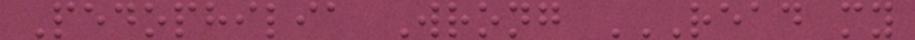Pedophilia Wrong READ MY
